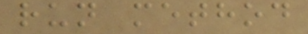run method
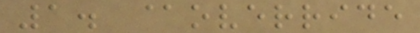1. @override
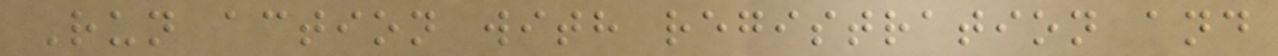Run action with registration and
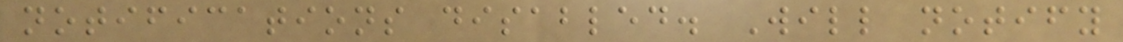notifications disabled. Will notify
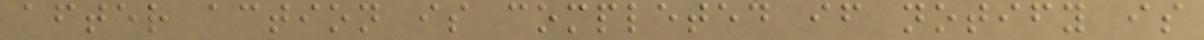after action is completed if notify is
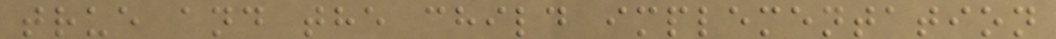true and the child implementation
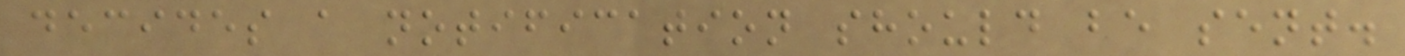decides a notification should be sent.
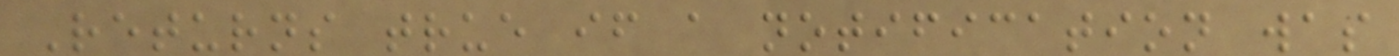Returns true if a notification was
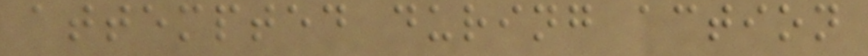attempted during action
